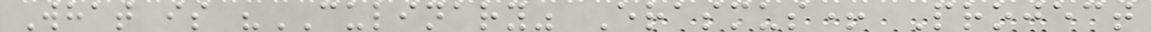What is "CULINARY" Erasmus+ Project
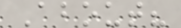About?
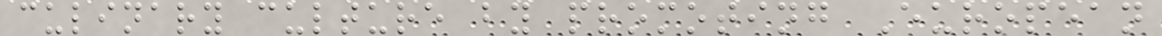culinary culture by promoting European
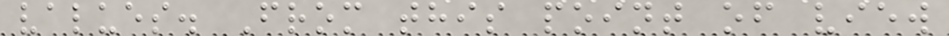values. From this point of view
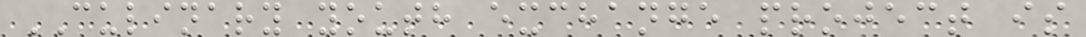CULINARY youth exchange project is
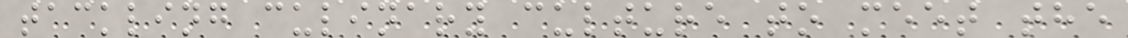tackling culinary culture to meet the
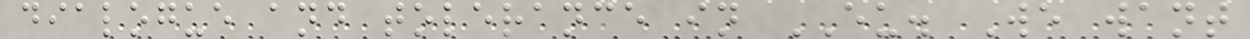dialogue and tolerance in EU. We want
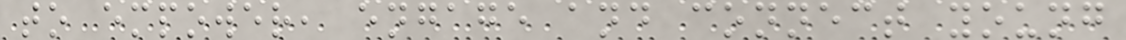to empower, engage and connect young
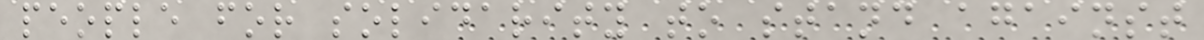people for solidarity to stand against
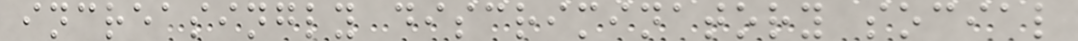increasingly discriminatory social
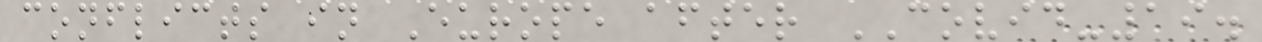conflicts in Europe after COVID-19.
